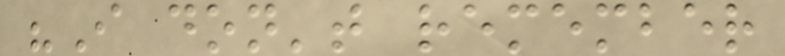"I don't remember
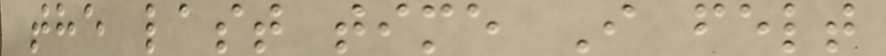the last time I felt
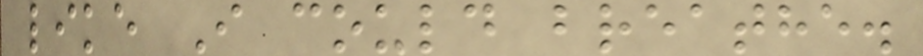like I could breathe.
